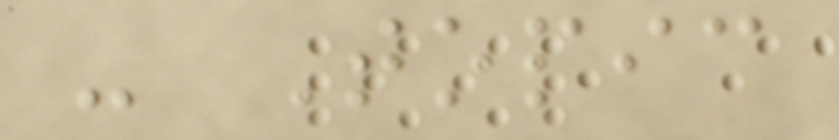- Topic
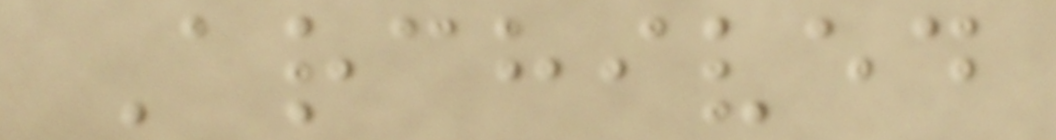Archived
